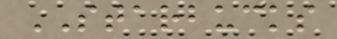STARBUCKS
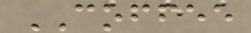COFFEE
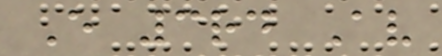E 3rd Av
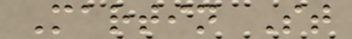Martin St
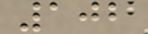102
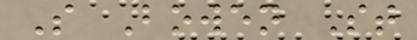S Bowen St
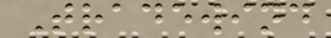Tradewind
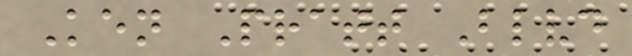Ken Pratt Blvd
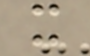x
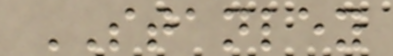STANLEY
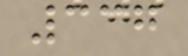337
